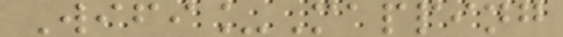Wifi_Mapping
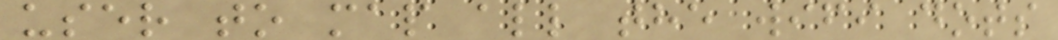user to map all the wifi dots
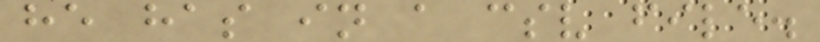he has in a csv file.
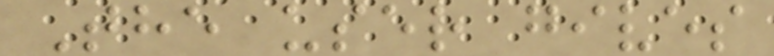The user gives
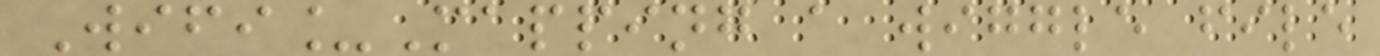Wifi_Mapping a wiggle file
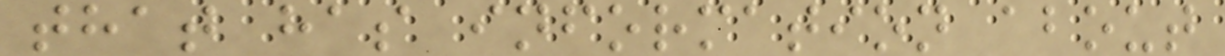that has information about
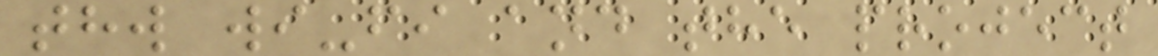thw wi-fi and the project
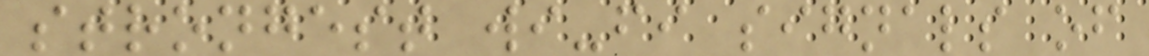strongest wi-fi signals of
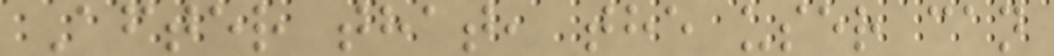After that, the user can
